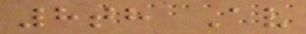8th Av
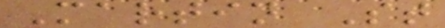Martin St
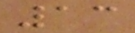13
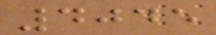4045
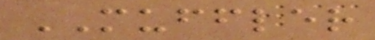MUFFLER
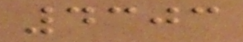4303
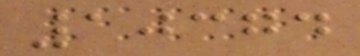10374
